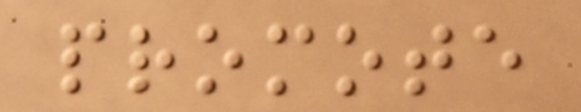promote
